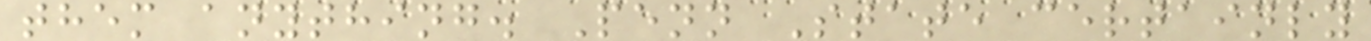them anything. Penn State certainly
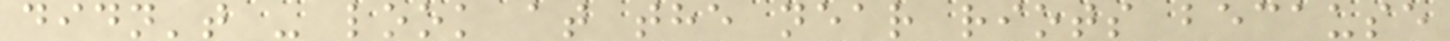didn't - look at the near riots because
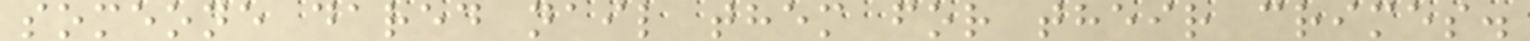someone dared nail them for their crimes.
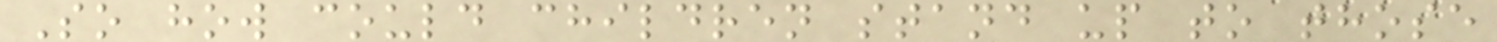So how could children stand up to those
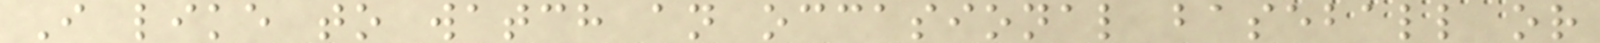I like to watch an occasional baseball or
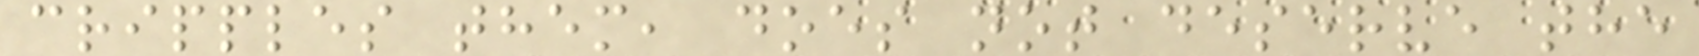cripples them, does not deserve the
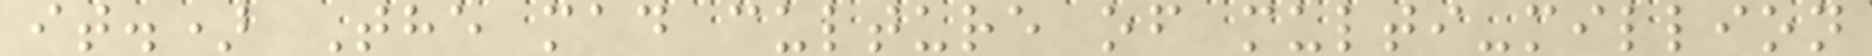it.) The mad culture of multi-million
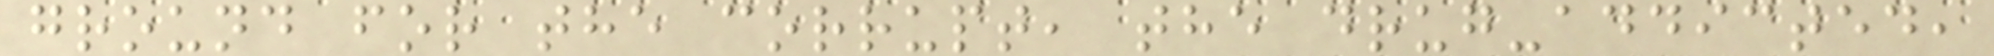ground for the corrupt, the drug-addicted,
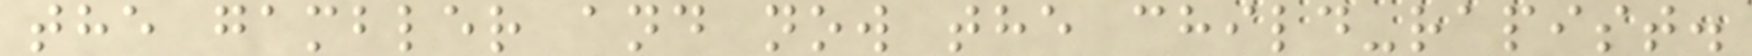the gambler and now the child-rapist.
